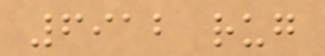6912 rug
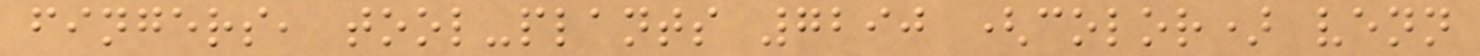fingers, tool-plants 7290 (color) venn
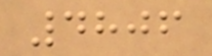4806
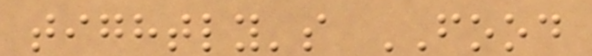tightly's FOOD
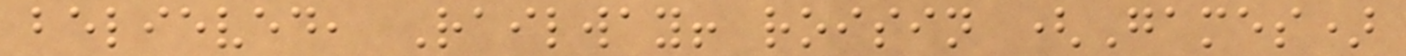believed, Railway! roisin (Games)
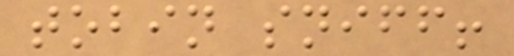tobin sniff!
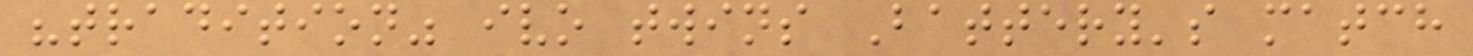"tradition" ivo twins Battery's match
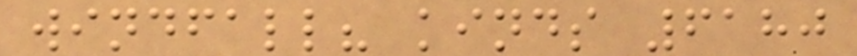windfall? kinds 6180
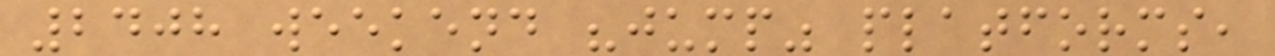2408 weekend "jump" platforms,
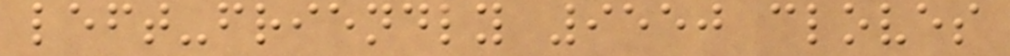left-friendly 9550 cloves
